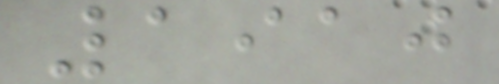1910
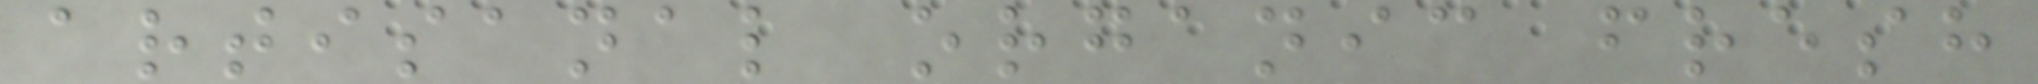artisanal organic fresh
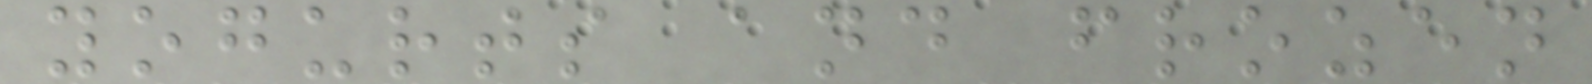yogurts and frozen
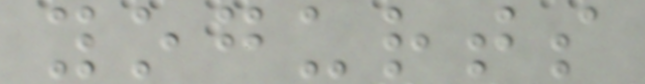yogurts
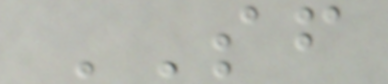SF
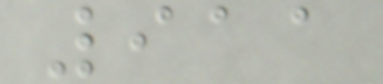911
